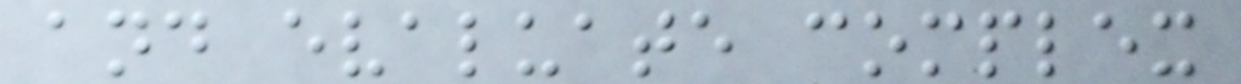and evaluate complex
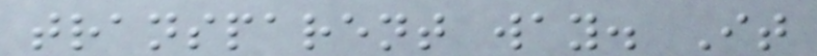transparent way. It
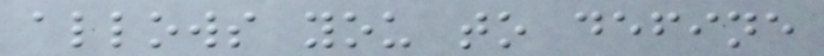allows you to define
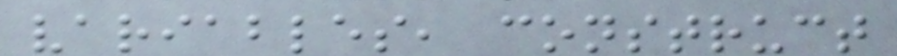variables, construct
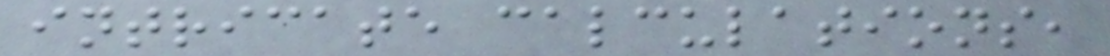intricate calculations,
